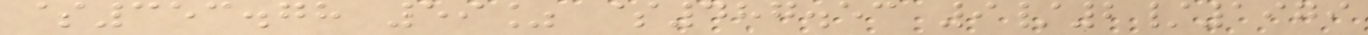$353.78 59% $487.53 9/2/1979
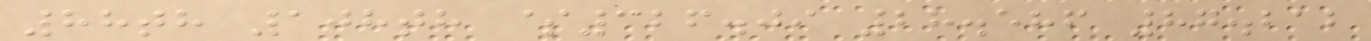88th 108th $326.09 28.586 87.212
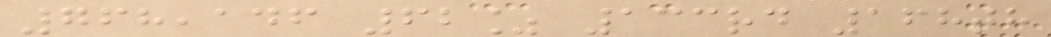768,146 62% 133rd 168th
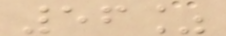56%
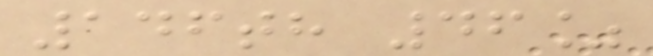146th 46%
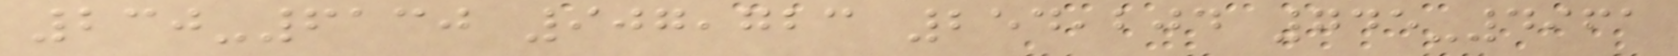230-6130 907,723 254,204 745-4961
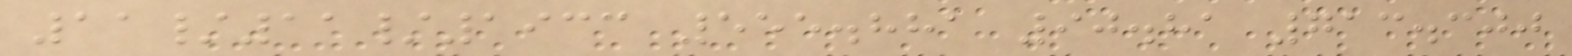11/11/1933 555.881 90.81 713.300
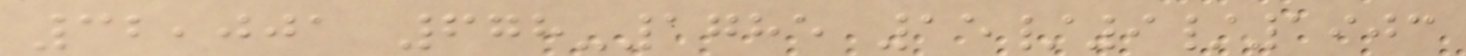32,001 678-1785 15/9/1903
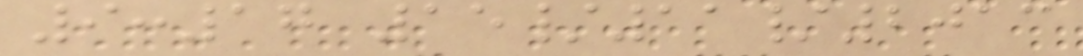9:17 15/11/2013
